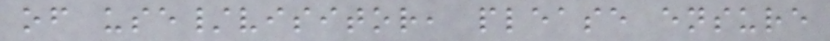of use/visitor, please ensure
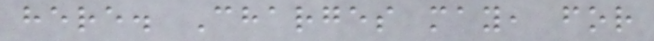here. Charges may, for
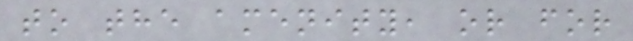to the amenity, or for
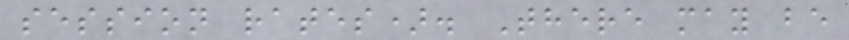session rates). There may be
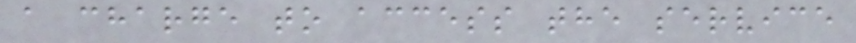a charge to access the service
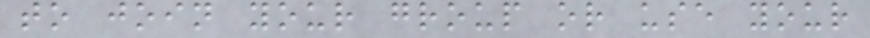to join your group or use your
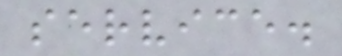service.
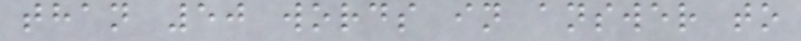than 50 words in answer to
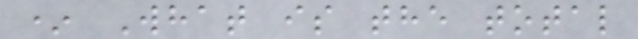* What is the total
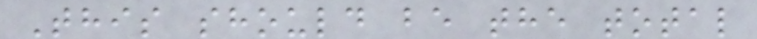This should be the total
